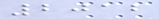2012
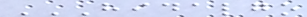HIDALGO
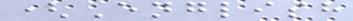(English
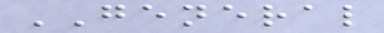GENERAL
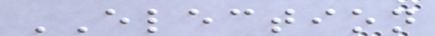ELECTION
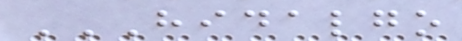HIDALGO
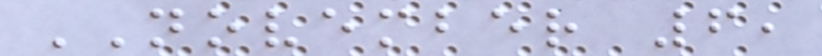NOVEMBER 6,
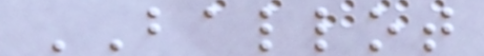BALLOT
